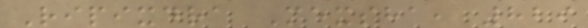Ripixdra Mexsha, 829
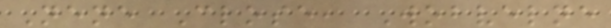Nene Close, Wobvelne
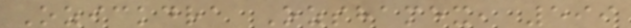Ozickdra Ozshamex, 599
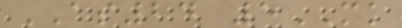AS24 5MK
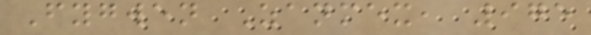Fygwen Zanmex, 975
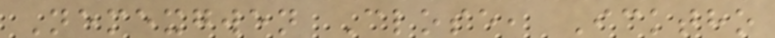Nemexgwen Close, Icktho
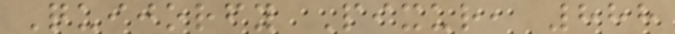Quijorfy Pixur, 888
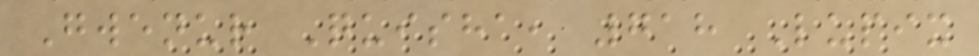Gwenur Quisha, 718 Lupix
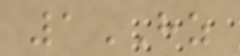1HZ
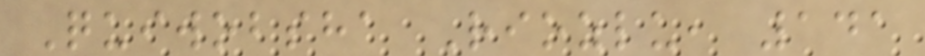Quiwobsha Riozlu, 141
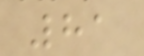81
